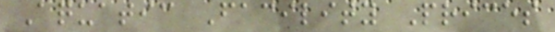Aquatic Facility Prices
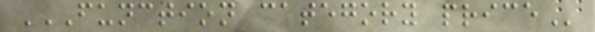FUNCTION CATEGORY PRICE
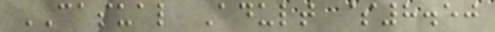CASUAL Adult $8.50
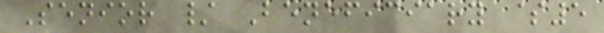Senior / Beneficiary $5
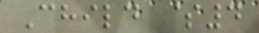Child $4
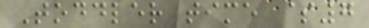Toddler time $7
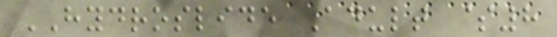HYDROSLIDE Adult $8
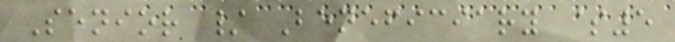Senior / Beneficiary $5
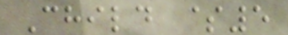Child $5
